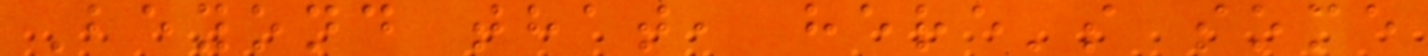Beyond that, here's some
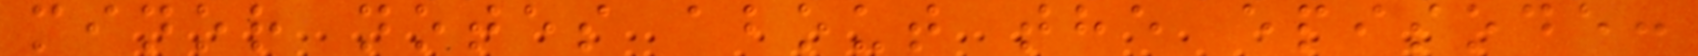minor notes about the episode:
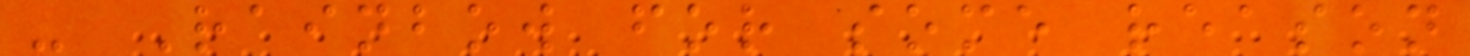- Rainbow for some reason
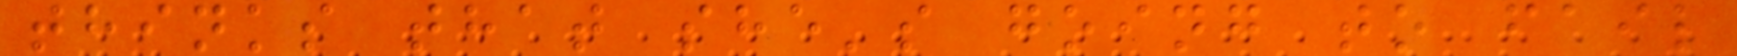thinks that she's going to fail
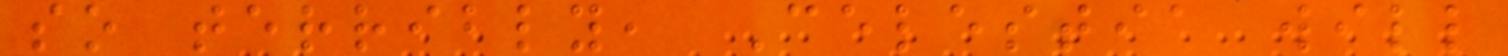so terribly, Celestia will
